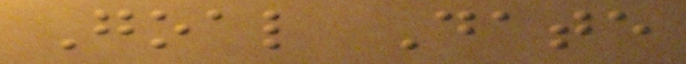Goal Date
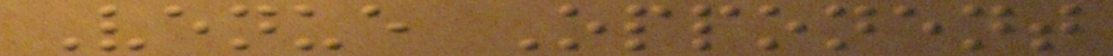Venue Opponent
